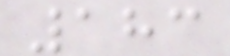183
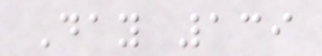Day 139
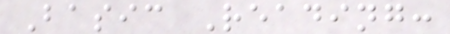Basic Reading:
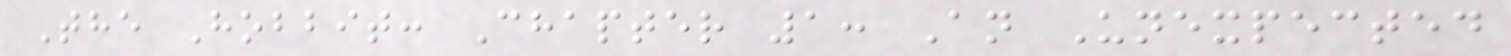The Hobbit: Chapter 1: An Unexpected
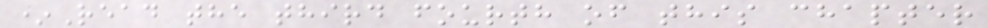*Read the third fourth of this chapter
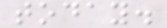today.
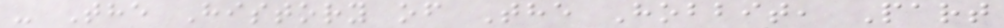- The History of The Hobbit, Part
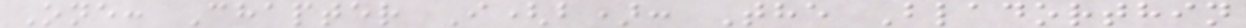One: Chapter I(b): The Bladorthin
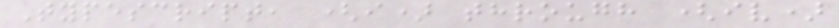Typescript, (i) through (iv)
